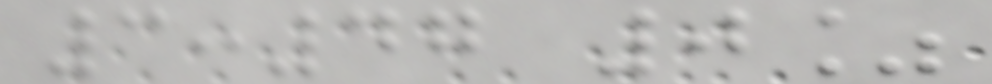3:47 0%
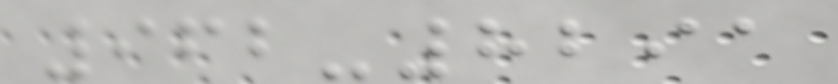962-8291
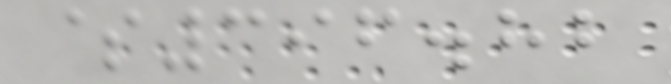$396.82
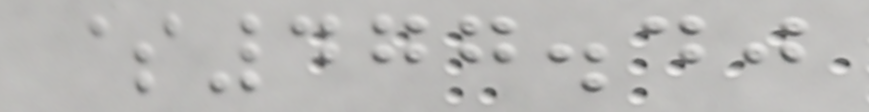$477.40
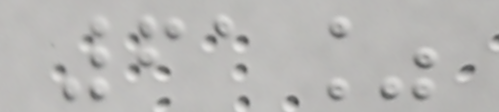61%
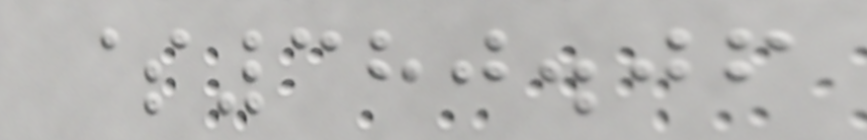$380.06
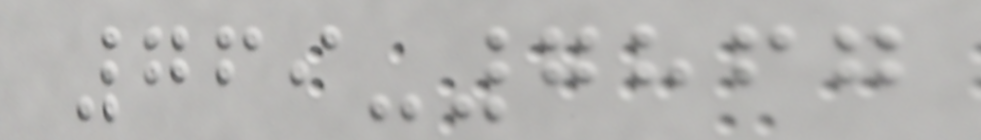769-7867
